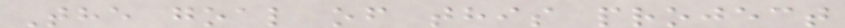The goal of this project
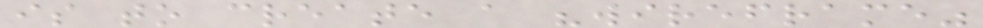is to create a "wireframe"
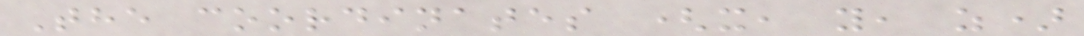The coordinates (x, y, z)
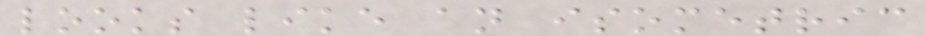looks like an isometric
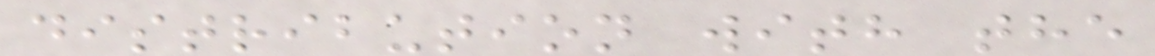distribution with the
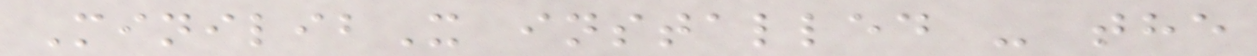MinilibX installed - the
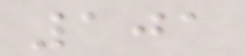101
